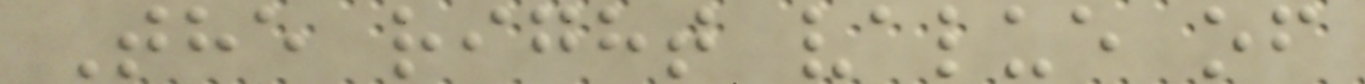The right value of
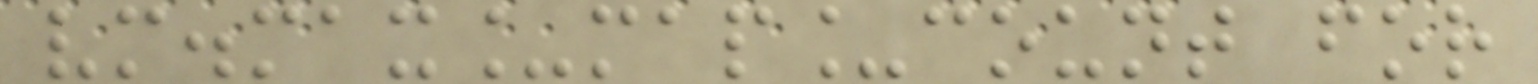vm.max_map_count for
